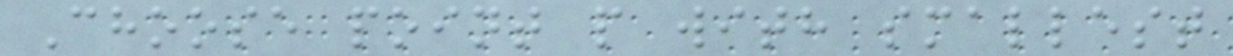Choose point p with smallest
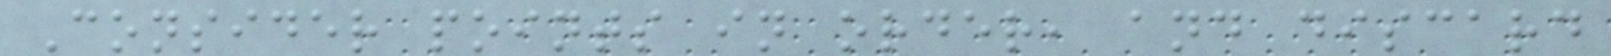Consider points in order, and discard
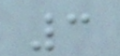3
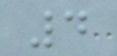4
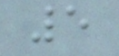5
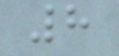8
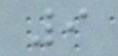9
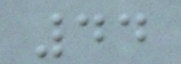44
